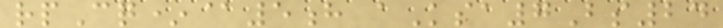rpCq*@5h aKsa7Bs24
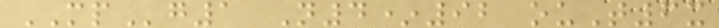MPg1 N4*92 ouT6x
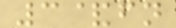3&fn
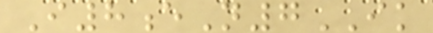I8eN7IK
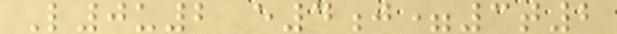L0u2 e4j=3t2
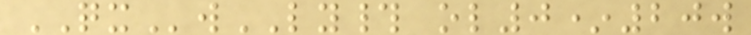QXwLY# ol0*20w
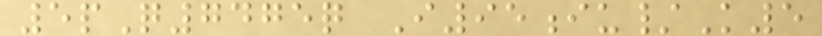5pQ7475q I95iu/K5
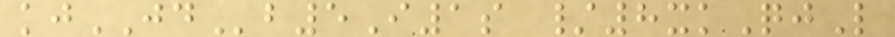kjJDb5I1s /8xkQjL
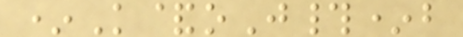*K&oJ#*b
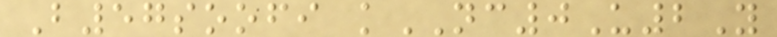B57soofi kNC0U2Y
